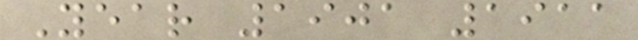Year 1901 1911
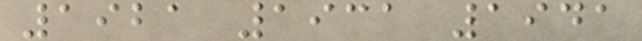1921 1931 1941
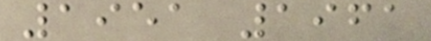1951 1961
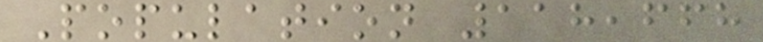Population 118,668
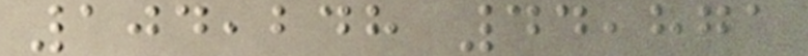104,248 44,871
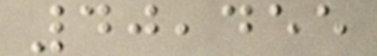40,455
